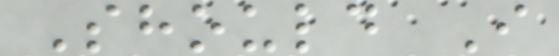Should I
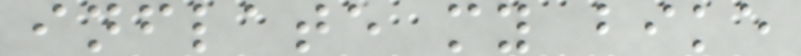inflate my bike
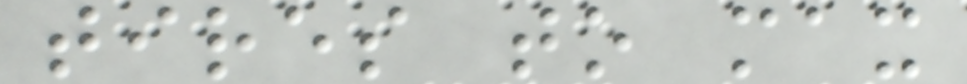tires to max
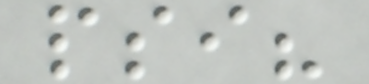psi?
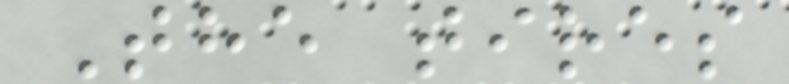The tires
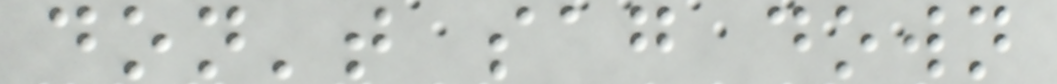don't sag down
